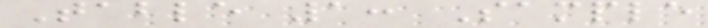Table 1: Sample
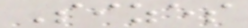Sizes
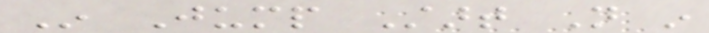In Jump Start Not in
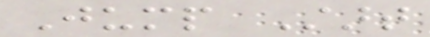Jump Start
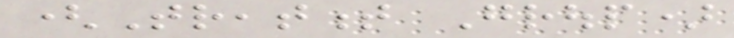(Treatment Group)
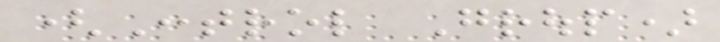(Control Group)
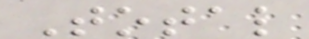Total
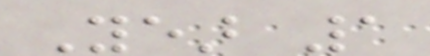Year 1
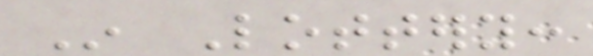In Lottery:
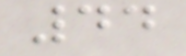44
